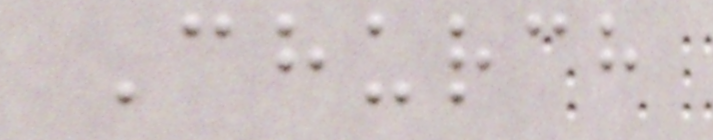Church
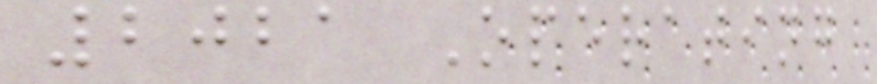2021 Operating
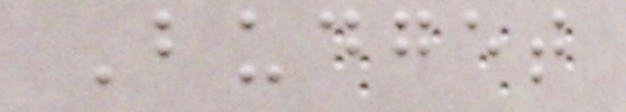Budget
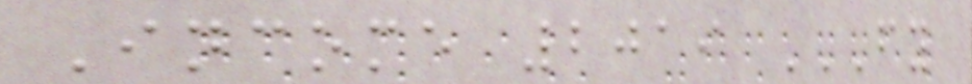Income 2019 FY
